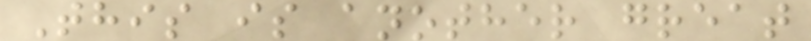This is another great
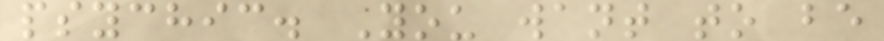psychic. You want to be
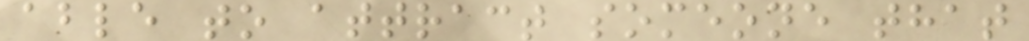able to attract someone that
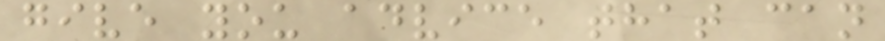give you advice that can
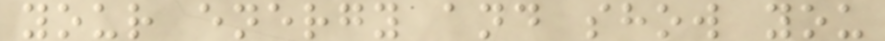your energy and show you
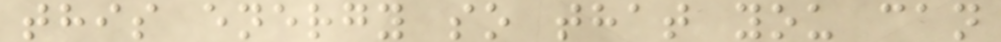this energy so that you can
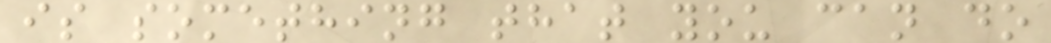is something that you can do
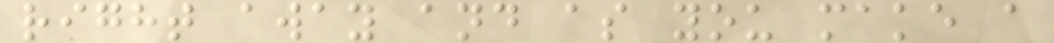right away and as you make a
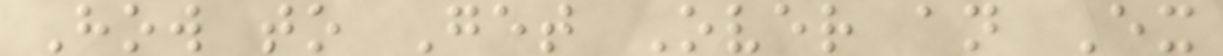How to Get Over an Ex
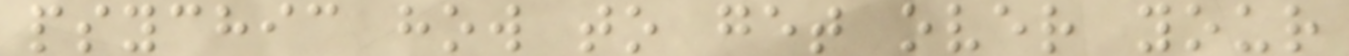psychic how to get over your
